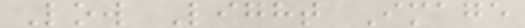Low Light Image
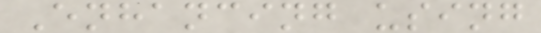Enhancing using
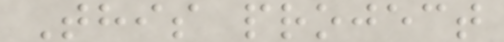This project
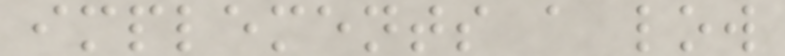implements a low
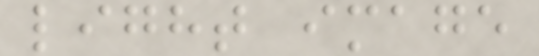light image
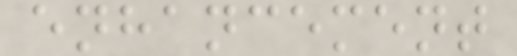enhancement
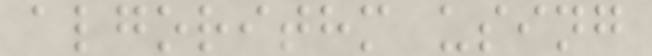algorithm using
